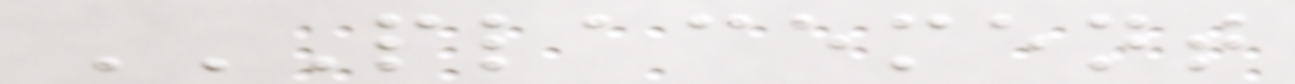PLACEMENT
